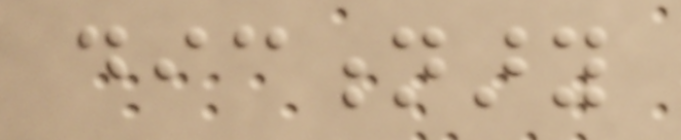dictionary
